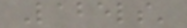Labels'
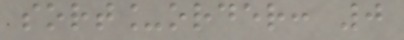sort_order: 0
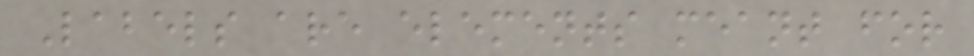Labels are elements meant for
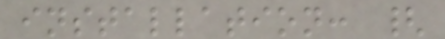installation: {
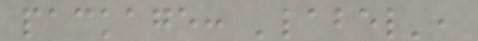package: 'label',
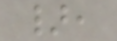},
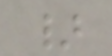}
